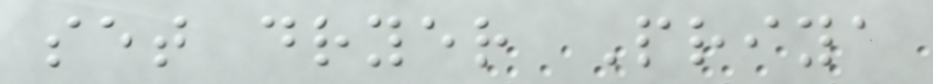set dryer Priya
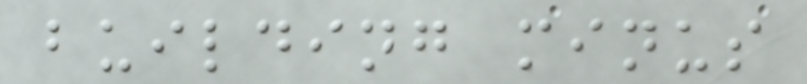building minus
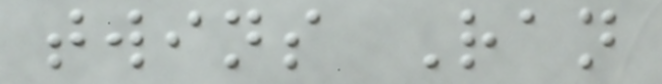twins Ran
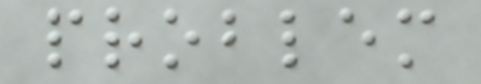problem
